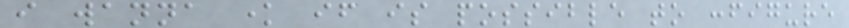i wanna know if is possible to configure
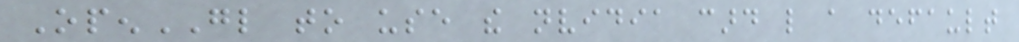OpenGL to use the nvidia card like a default
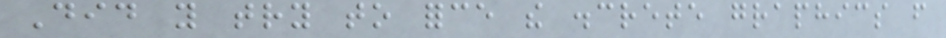Did you try to force the discrete graphics from
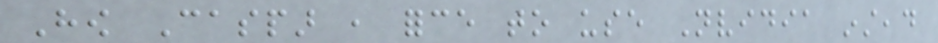How Caspar , force to use Nvidia instead
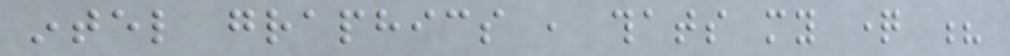intel graphics , thats my question ?
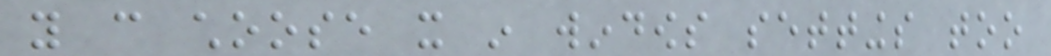you can choose it in windows settings too
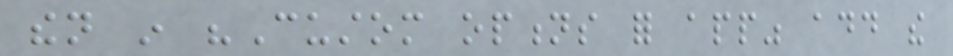then in "Custom options for app" add the
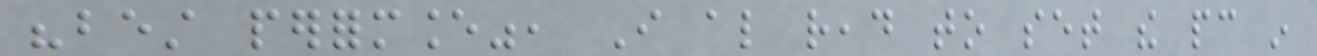"best performance", I also read to set the pc in
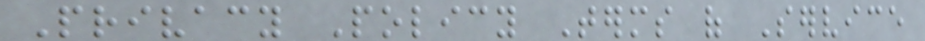Privacy Policy Terms of Service
